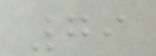79
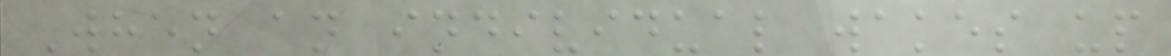When an individual wakes up
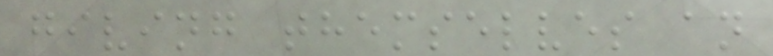giving themselves an
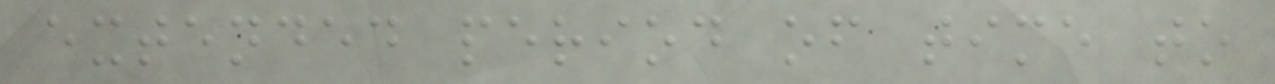extended period of time to
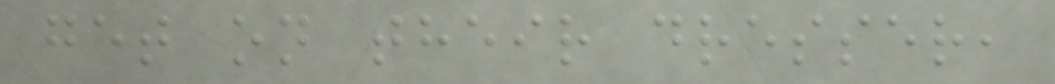get on their dresser,
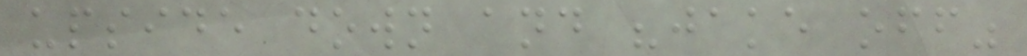upside down and "jake off"
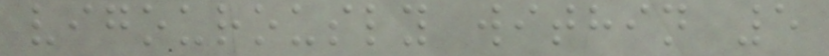vigourously within 5
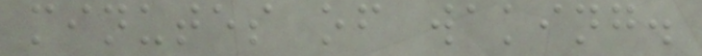minutes of waking.
